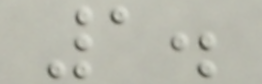1.
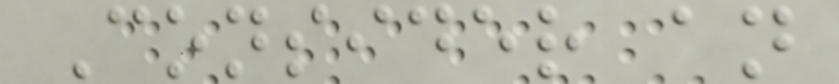Consider an
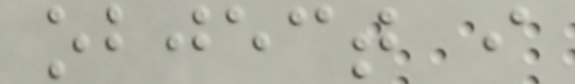object i
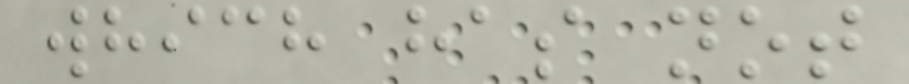which has not
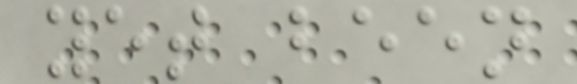yet been
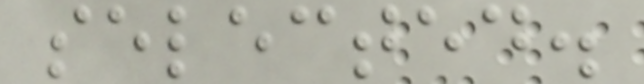selected.
